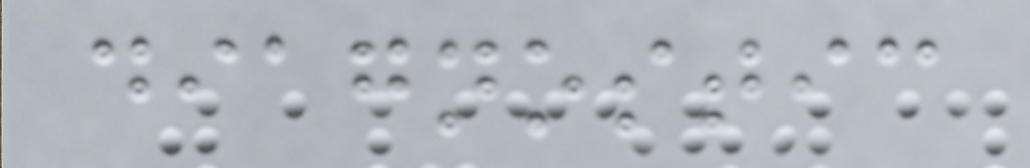diagnostic
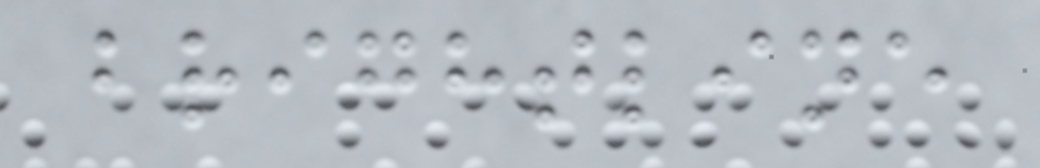brightline
